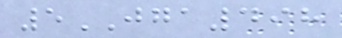5JGA498
